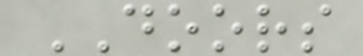DOORS
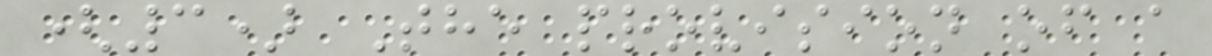(3) The provision of a
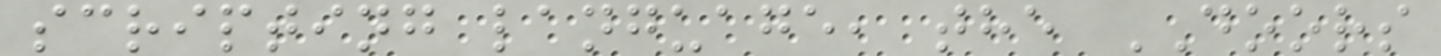scripting language, the DOORS
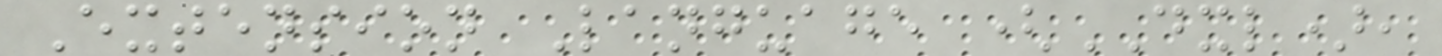Extension Language (DXL),
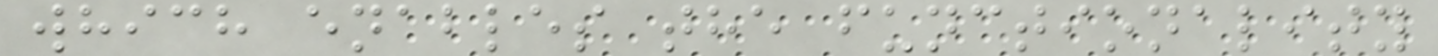which enables the functionality
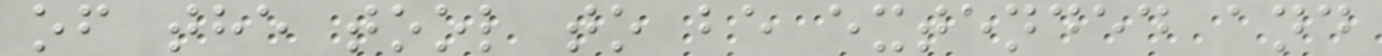of the tool to be extended and
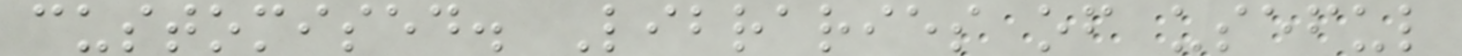customised. Libraries of useful
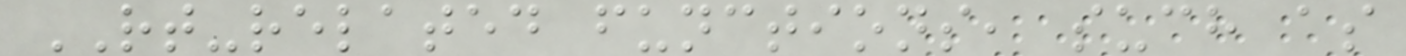RT-related functions, such as
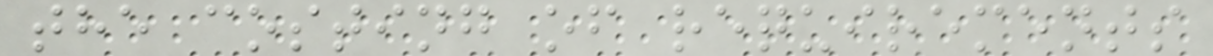the costing of requirements
